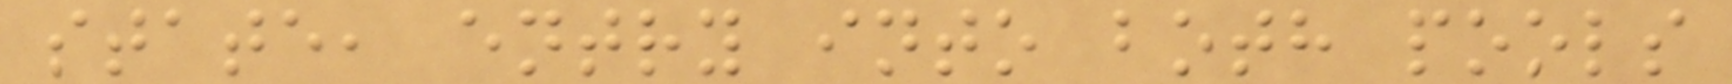state, entry into both pools
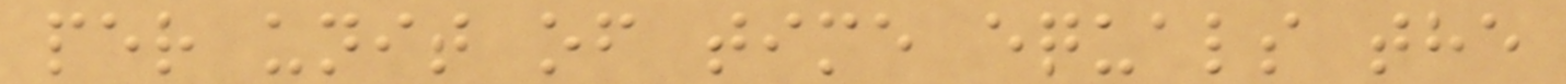per unit of time equals the
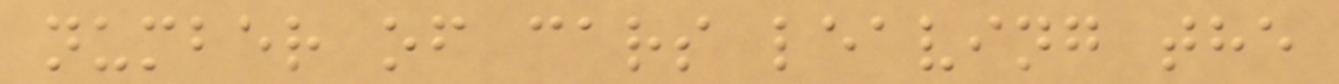number of cars leaving the
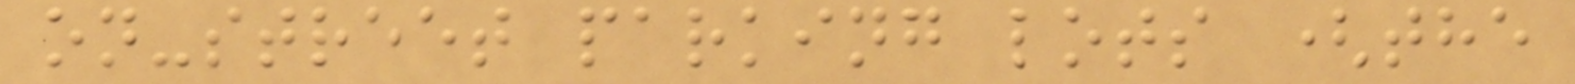on-street parking lots (the
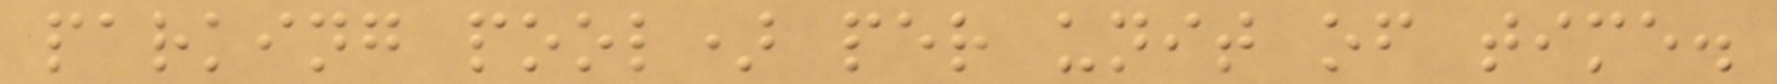parking pool) per unit of time.
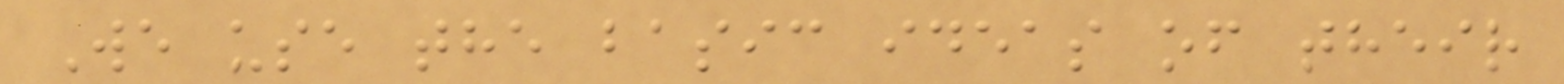We use the basic ideas of their
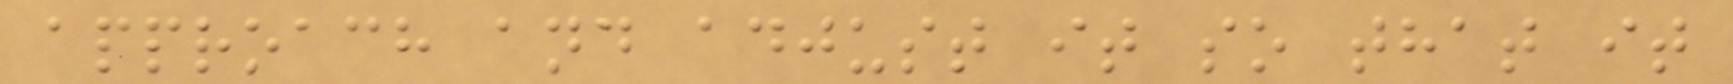approach and adjust it so that it
